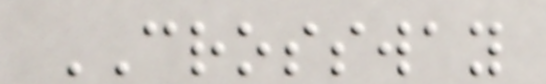CROSSWAY
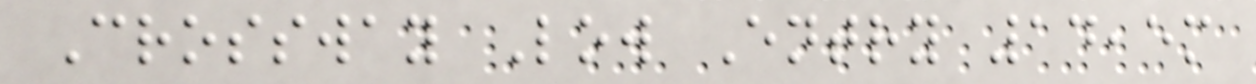Crossway Low Entry 14,5m
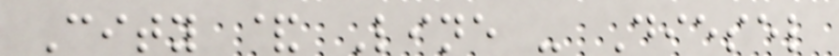City & Line - Diesel
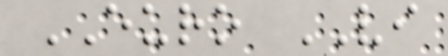EURO VI
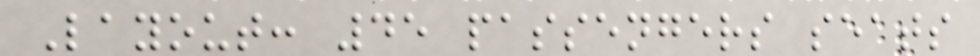Layout: 45 passengers seats
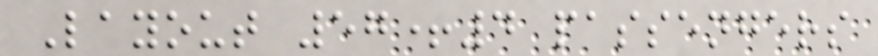Layout 57+4 passengers
